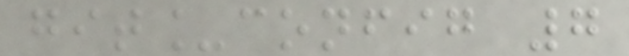git_config 7
